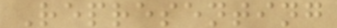Representing
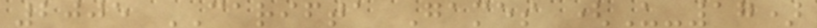2005 CARIFTA Games (U-17)
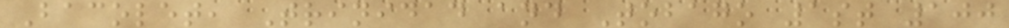Bacolet, Trinidad and Tobago 1st 100
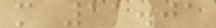m 11.01
